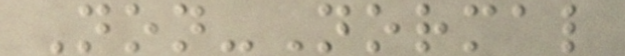Non-Normal
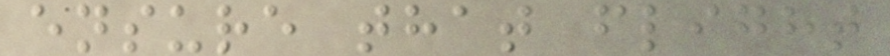ensure that flight
